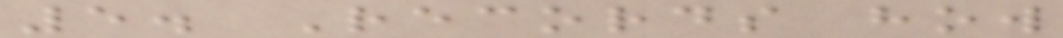5. Records how
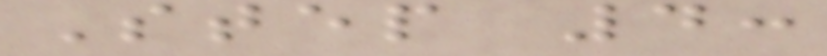Step 4:
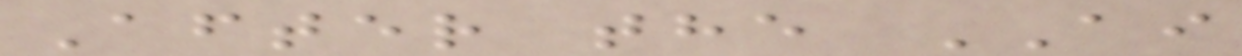After the AI
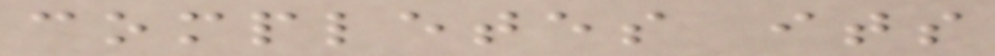completes its
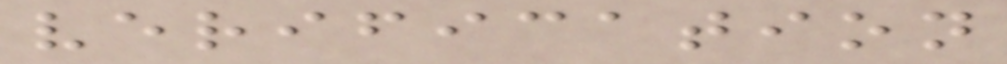verification
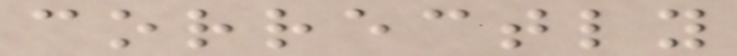correctly
